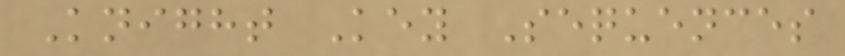Knight Key Sequences
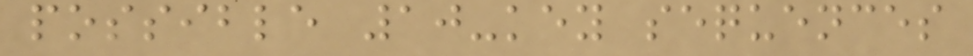possible 10-key sequences
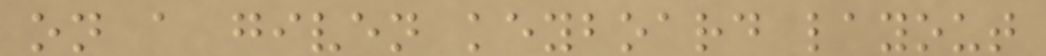on a given keyboard layout
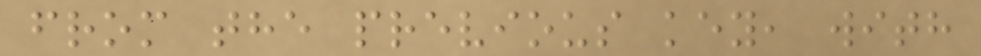from the previous key, with
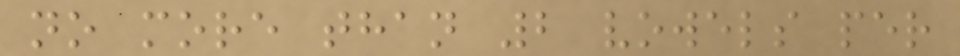no more than 2 vowels per
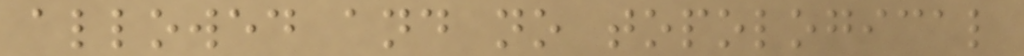allowed and no topological
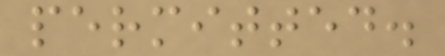permitted.
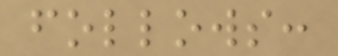follows:
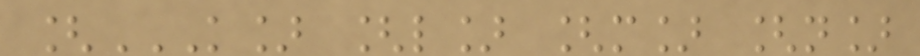[K] [L] [M] [N]
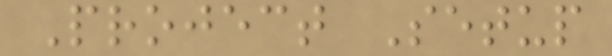Project Setup
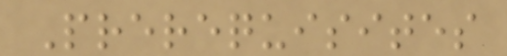Prerequisites
